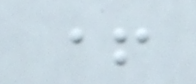+
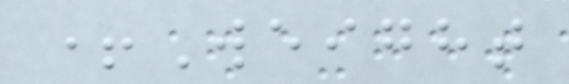+Weight
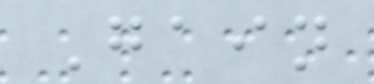Gain
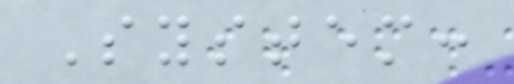System:
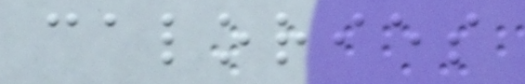calories
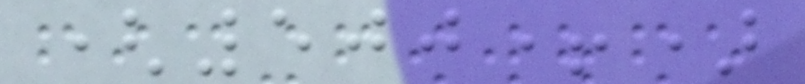(500+)
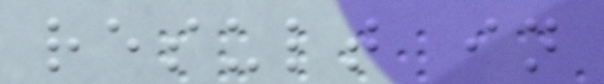result in
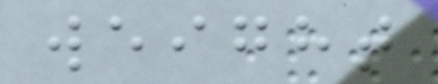weight
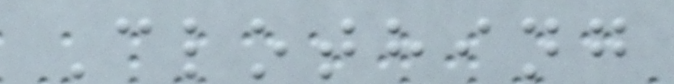Clothing
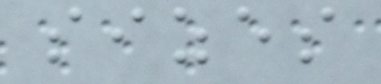sizes
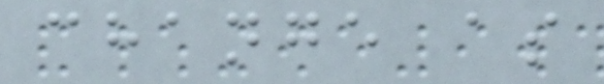change as
